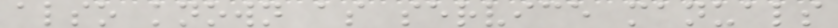also known as service manuals
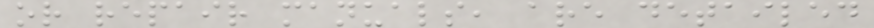or repair manuals, are detailed
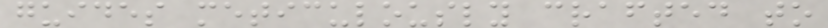guides meticulously crafted to
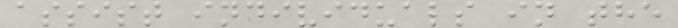assist individuals in the
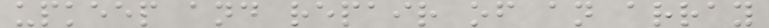upkeep and repair of an array
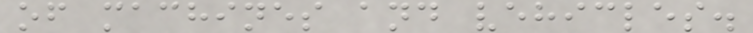of machines and vehicles.
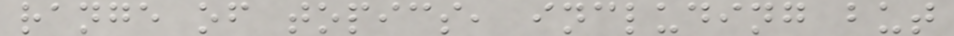range of topics, including but
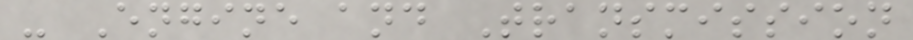- Engine and Transmission
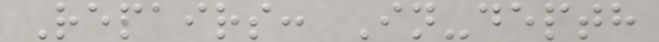Repairs: In-depth
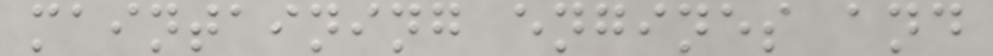maintaining engines and
